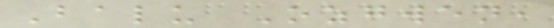Balu Ozgwen,
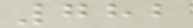782
